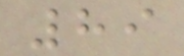89
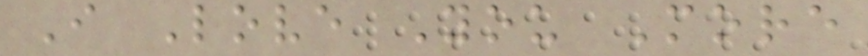I Love You More
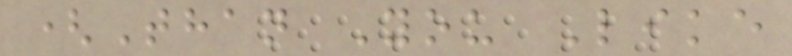(Than You Like
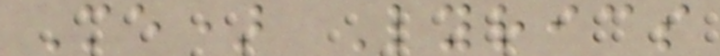Me) Lyrics
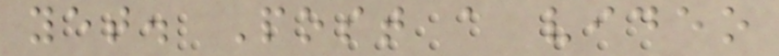yet. Post a video
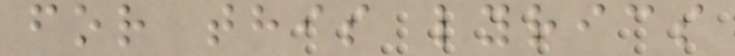for this lyrics
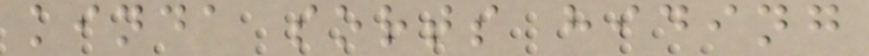kinda sorts hiding
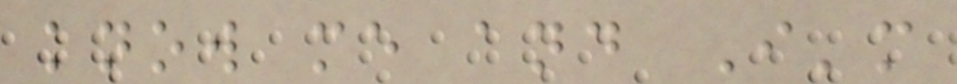know me and I'm
